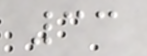33
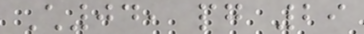Ch04, pg 29
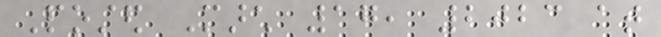Posted March 17, 2023 at
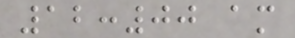12:00 am
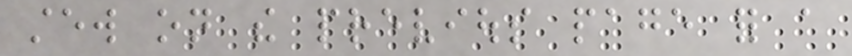stew on the previous page for a
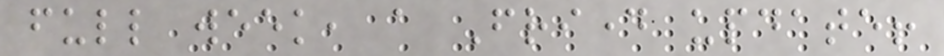full week, a Friday update!
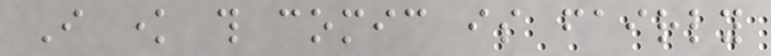I know this comic is fairly
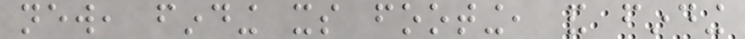new, finding its footing, and finding
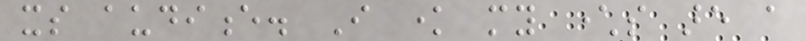its audience. I know my characters are a
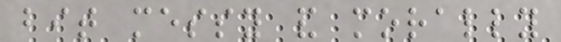bit messy and morally
